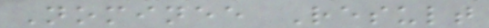Nominee Result
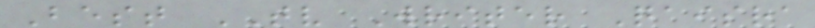Best TV Writer Qaisra
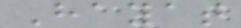Hayat
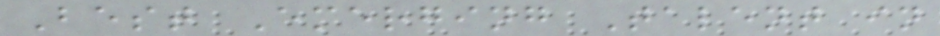Best Emerging Talent in
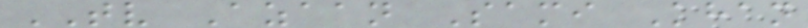TV Azaan Sami Khan
